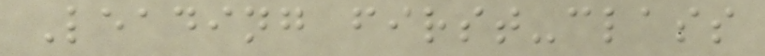Leading first-class
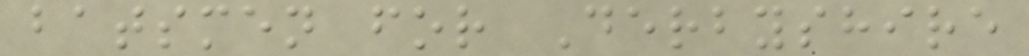batsmen for Derbyshire
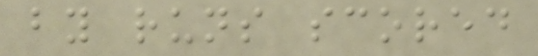by runs scored
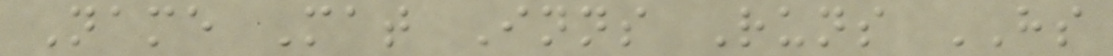Name Mat Inns Runs HS
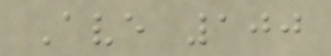Ave 100
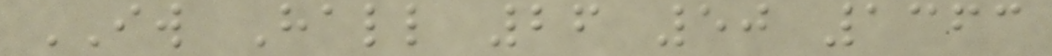IW Hall 26 50 1363
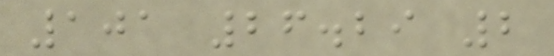101 26.29 2
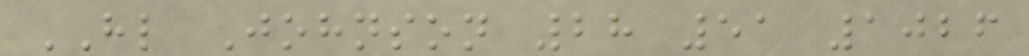HL Johnson 28 51 1026
